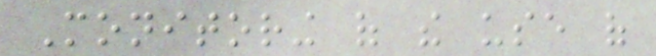Monitoring of the use of
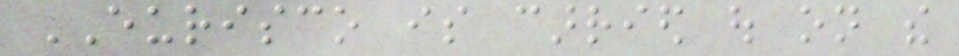EURISCO is carried out on the
